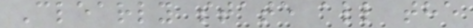Clearly state all the
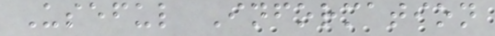Useful Information
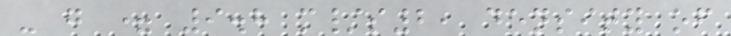- g = 9.8 m/s2, density of
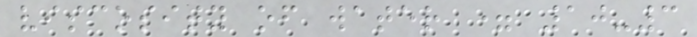viscosity of water = 10-3
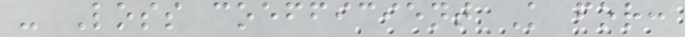- Loss coefficient K for:
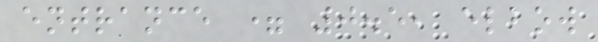entrance = 0.5, elbow
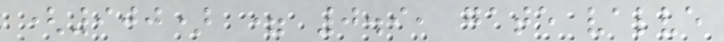(900) = 0.9, gate valve
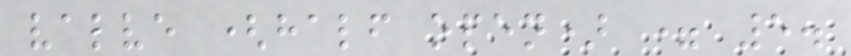valve (half open) = 5.
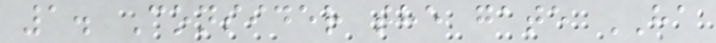1. Consider the gate HA
